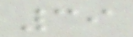39
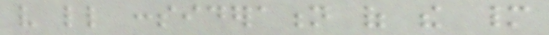very little consideration of the many
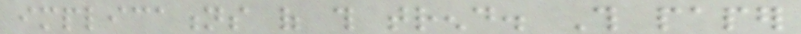implications of this trend. This paper
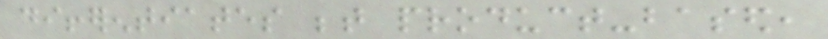differentiates between product-based,
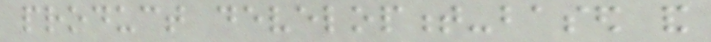product development-based and
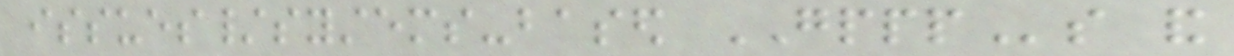issues/systems-based GPPPs and
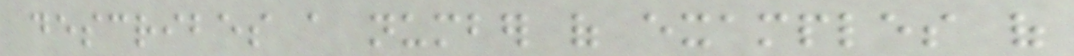describes a number of examples of
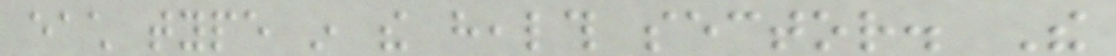each type in the health sector. The
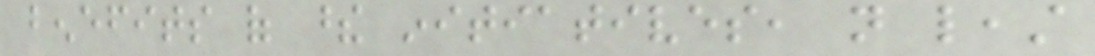benefits of these initiatives, not least
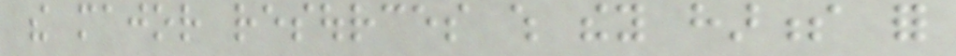the major resources which they harness for
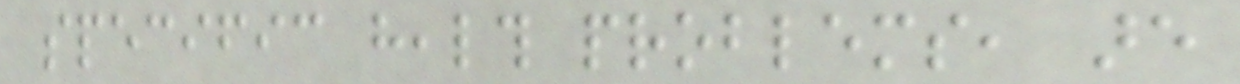specific health problems, are
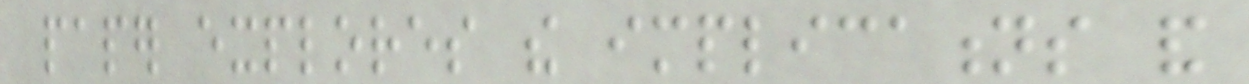paper explores the implications and
